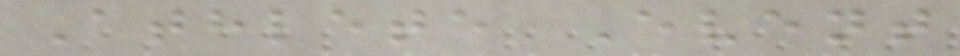Athlete Event
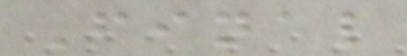Final
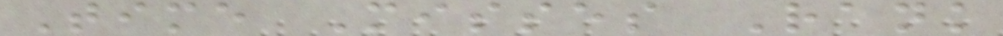Time Misses Rank
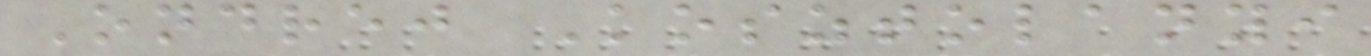Ondrej Kosztolanyi
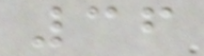36
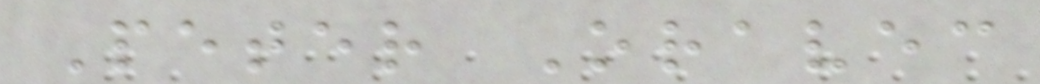Peter Oravec
